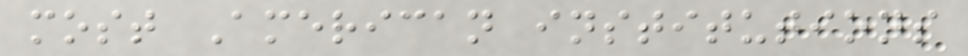most American institutions
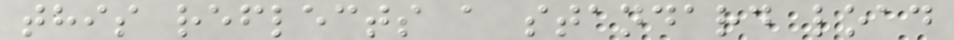this reflects a standard load
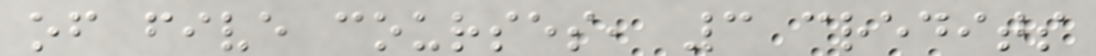of five courses, 3 credits
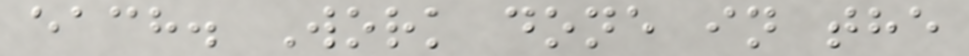each. Work done in the
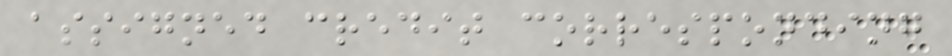assigned credit corresponding
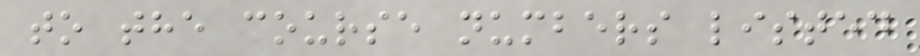to the course numbers listed
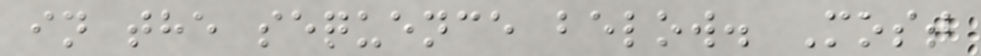in the sequence below. Most
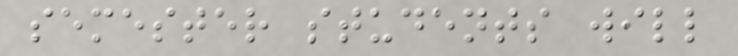semester students will
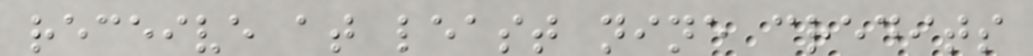receive at least nine credits
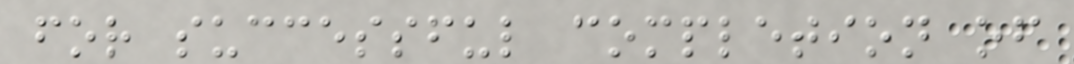for successful completion of
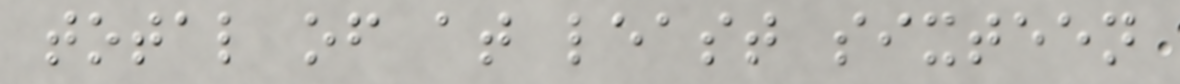total of at least sixteen
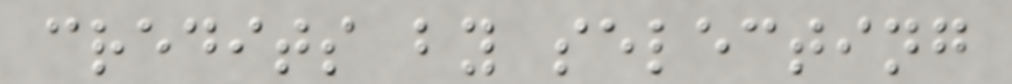credits by selecting
